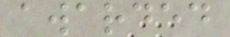awarded
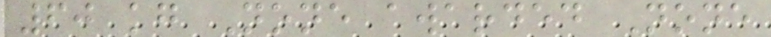60 kg None awarded None
